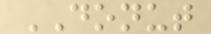DONUT
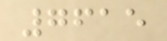7615
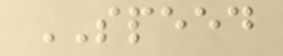SPEED
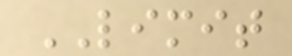LIMIT
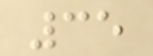35
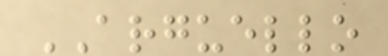ARGUELLO
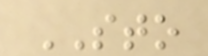STO
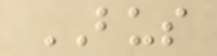BUS
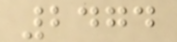2474
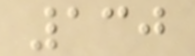130
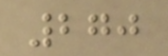270
